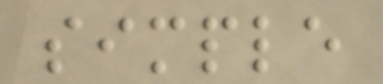simple
